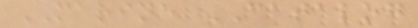MARINE CATALOG
